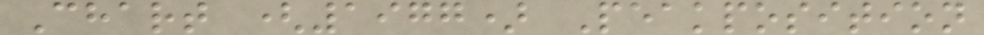Chart (1977) Peakposition
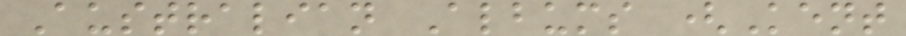Australian Albums (Kent
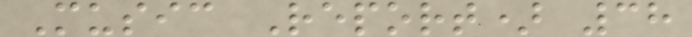Music Report) 38
